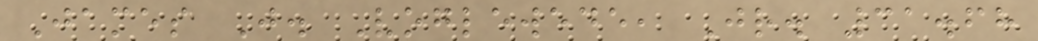James J. Voglewede, Jr. 31.68
